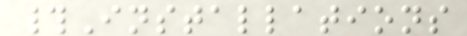#Installations
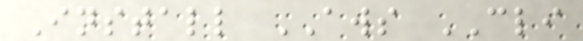Install AWS CLI
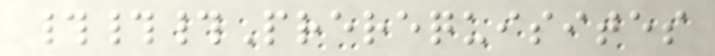###Prerequisites
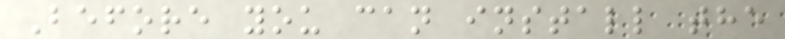Before you can install the
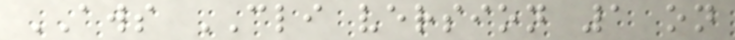AWS CLI version 1 on
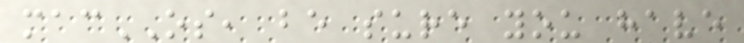macOS, be sure you have
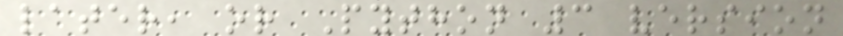later, or Python 3 version
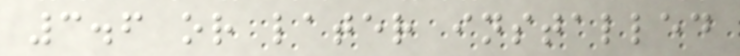3.6 or later installed
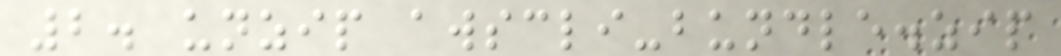2. unzip awscli-bundle.zip
